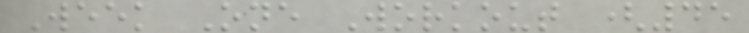Week One Workout (45
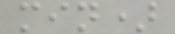min)
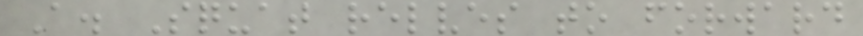A. Squat relves to forward
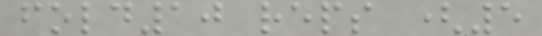fold10 reps (5
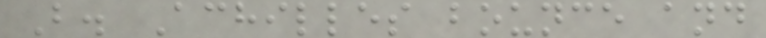B. Achilles bounce and
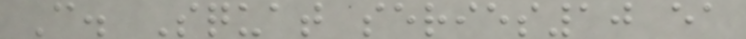C. Squat series10 ea
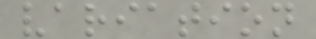variation
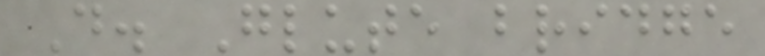D. Glute bridge
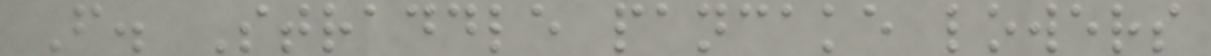F. Straddle pancake lowers
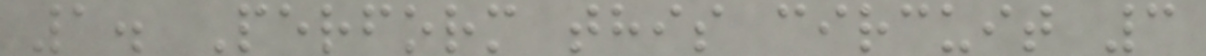1. Perform this circuit 3
